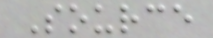Source
